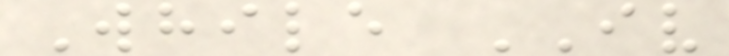While IV
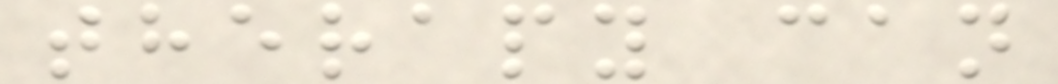therapy can
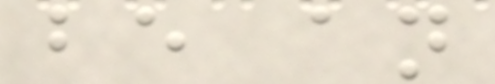be an
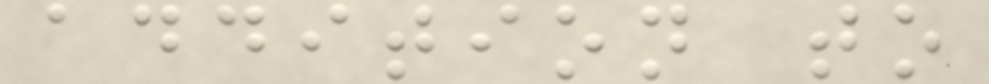addition to
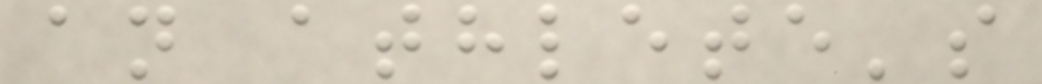an athlete's
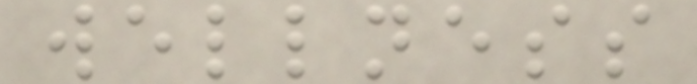wellness
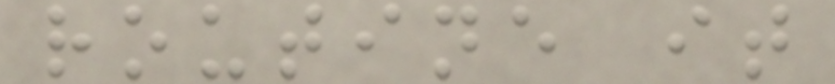routine it
